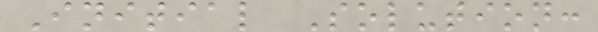Initial Solution:
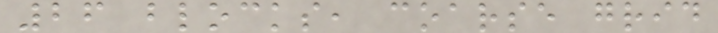26 blocks, coarse grid
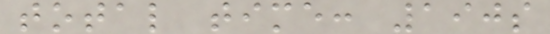total time: 190s
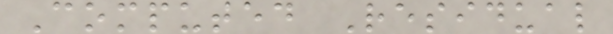Computed Residual
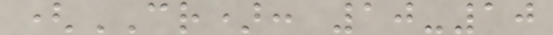(CR): 10-10
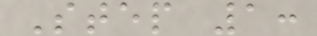Step 1:
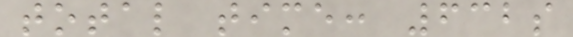total time: 632s
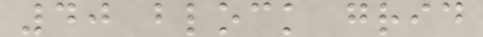40 block grid
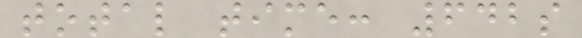total time: 642s
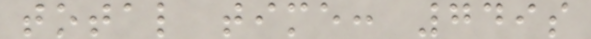total time: 749s
